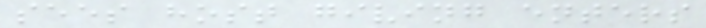sees host giving enters
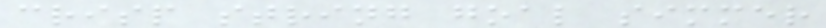crisp string goal simmer
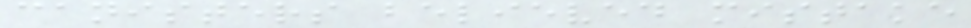canisters believed mistake
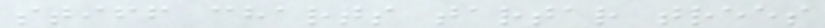stiff charts tartar trees
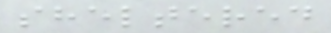sheltered
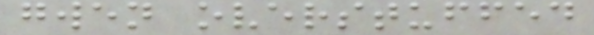gwen overstuffed
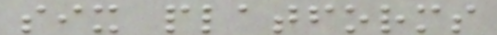six platforms
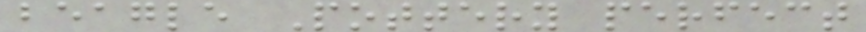beagle Pottery perfect
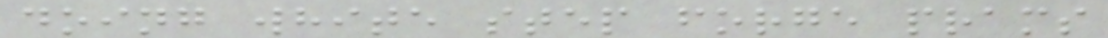doing white step forge prams
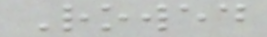Rowed
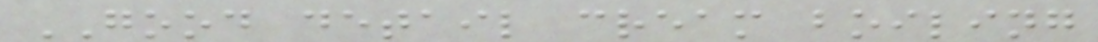GOOD detail cream boiling
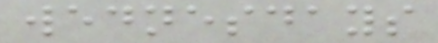wednesdays
